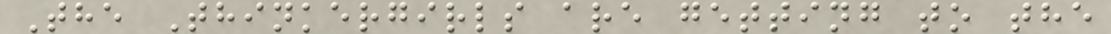The Thinkergirls are getting to the
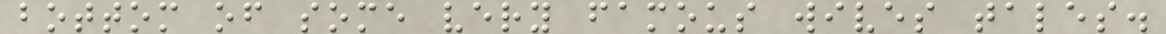bottom of some very famous wives tales.
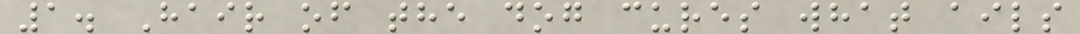1. Hair of the dog cures what ails
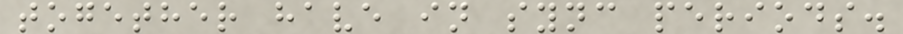together have in sync periods.
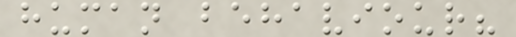human behaviour?
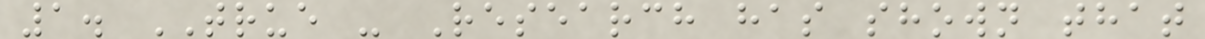1. TRUE - Research has shown that
